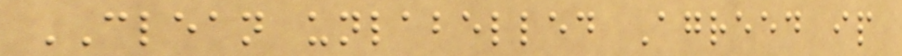CLEAN unlabelled Agreed ip
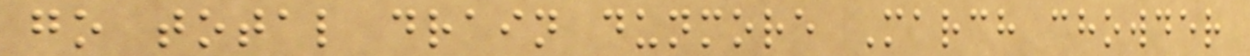go total drain dunmore March chowder
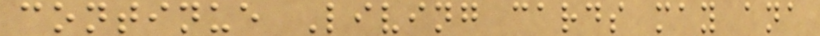continue Living cards may ana
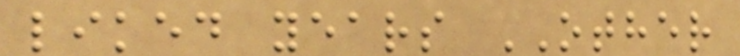liked years OTHER
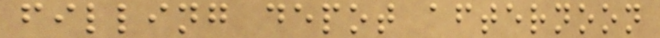filling depot afternoon
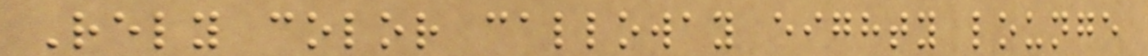Rely color calloway eighty lounge
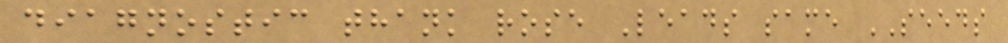diagnostic thank rose Leads same SEEDS
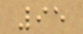95
